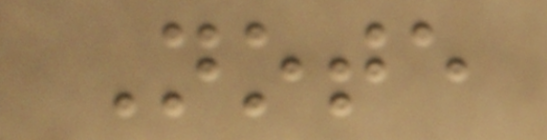Note
